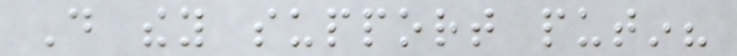Do they support putin?
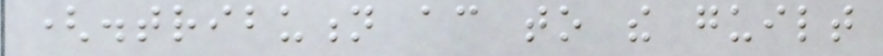(distribution according to the guilt
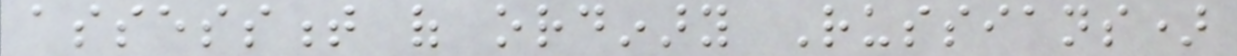assessment of ordinary Russians)
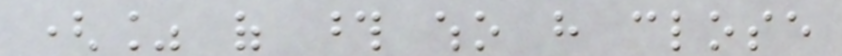(% of those who have close
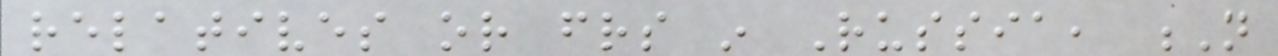relatives or friends in Russia, N
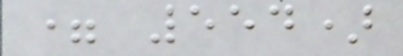= 554)
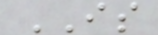IS
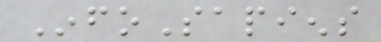InfoSapiens
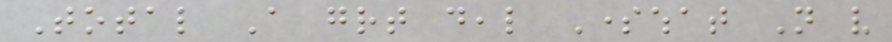Total A great deal Somewhat Not very
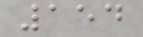154
